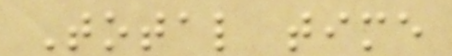Total time
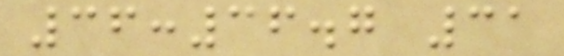36:36.7 31
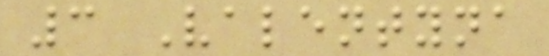3 Valentyna
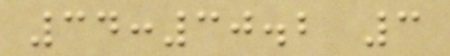34:30.2 3
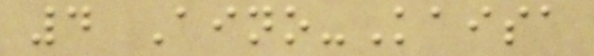4 Aino-Kaisa
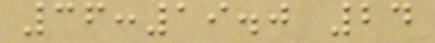36:19.0 24
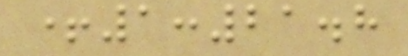+1:21.8
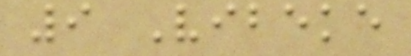9 Vibeke
